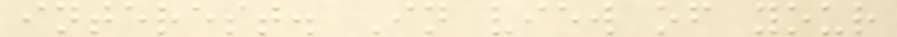interest. In view of your
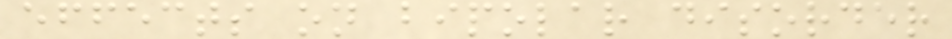effects on bipolar disorder
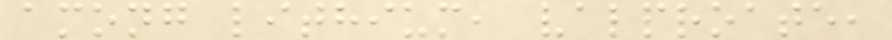among lithium, valproate,
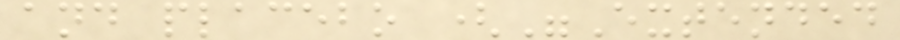and placebo ("Extended
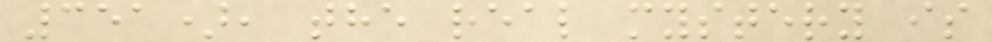351), the real mystery is
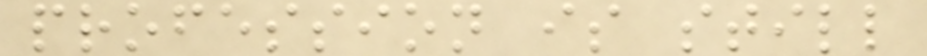profession is still
